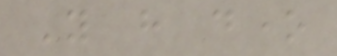You have done
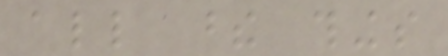all these things
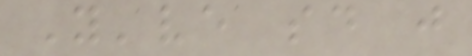You've said just
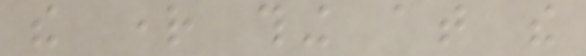the right thing at the
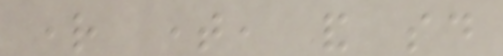right time, and said
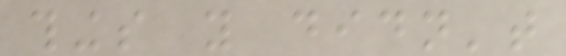things you didn't
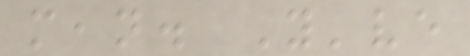mean. You've
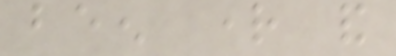been right and
